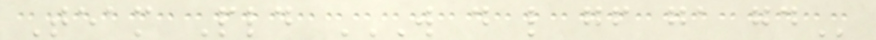Team Pld W D L GF GA GD
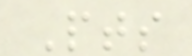Pts
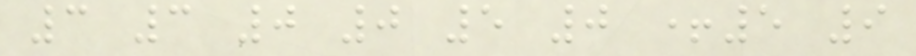3 3 0 0 5 0 +5 9
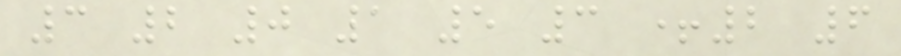3 2 0 1 5 3 +2 6
